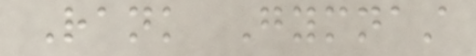Rank Gymnast
